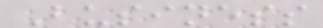Business
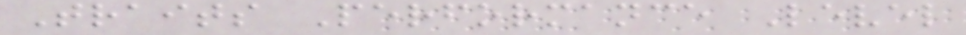Traits Performance Level
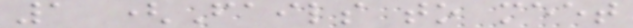1 (Fails to meet
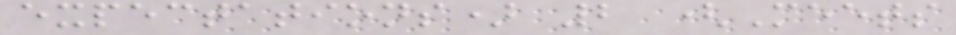expectations) 2 (Meets
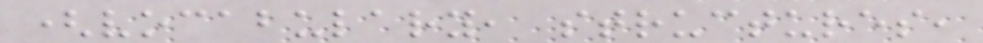(vocabulary, structures,
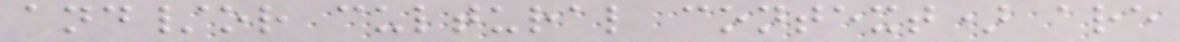and/or cultural context) are
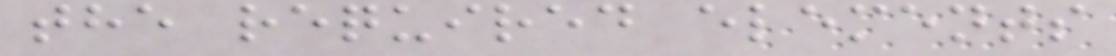the required elements
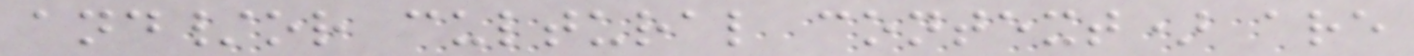and/or cultural context) are
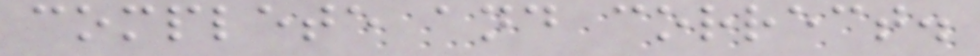complete and correct.
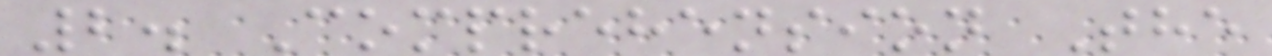2. Comprehension The
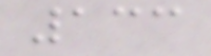133
